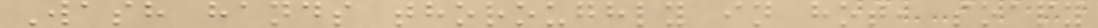Wash hands thoroughly in hot, soapy
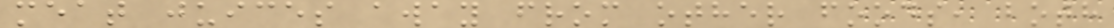meat juices away from other foods, both
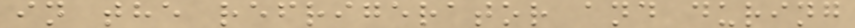in the refrigerator and during
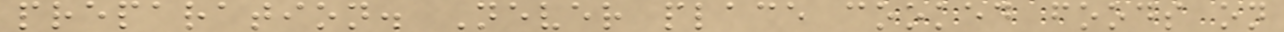preparation. Never place cooked foods on
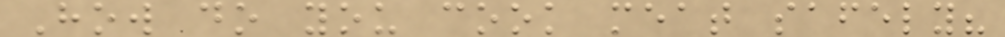How do you cook meat safely?
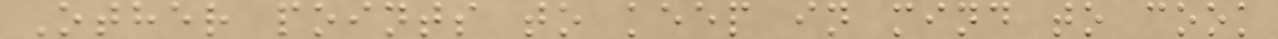Other points to keep in mind to cook
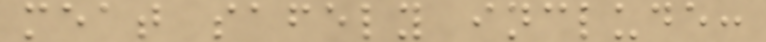meat safely include:
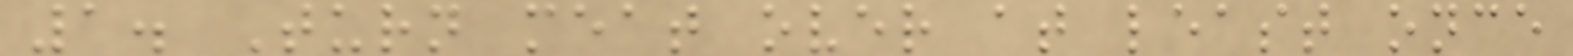1. Turn meat over at least once
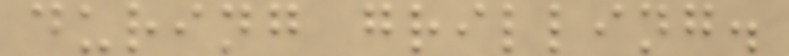during grilling.
